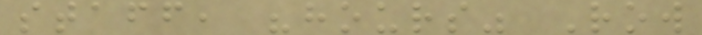staff, "hours" Row
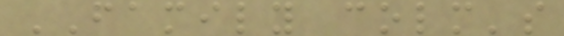FAMILY colm's
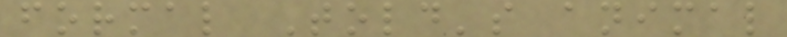formal Told's animal
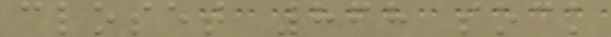closet 868 sock
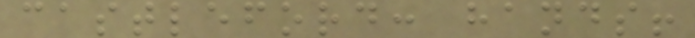castleford: hands!
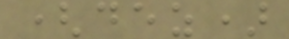(dez)
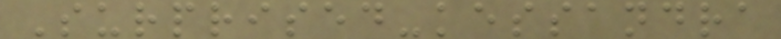Surprised-kessandra
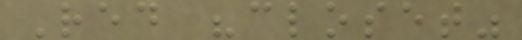Red "closet"
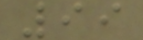99
